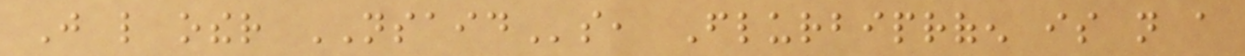Just like other NSAIDs, Flurbiprofen is not a
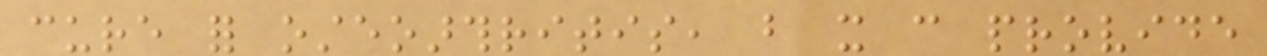cure for osteoarthritis, but it can provide
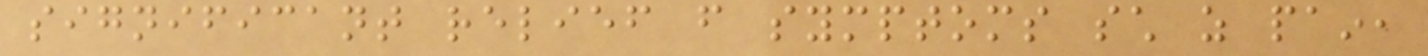significant relief from symptoms such as pain,
